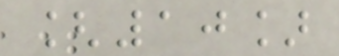[10]
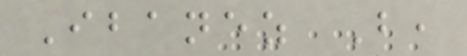Ibanez B,
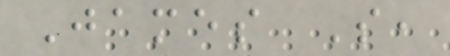James S,
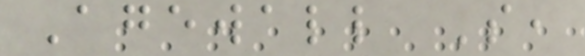Agewall S,
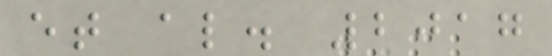et al. 2017
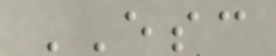ESC
